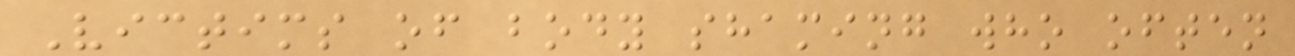Victims of body shaming who often
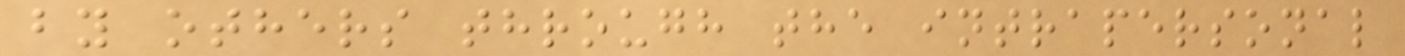by others through the intrapersonal
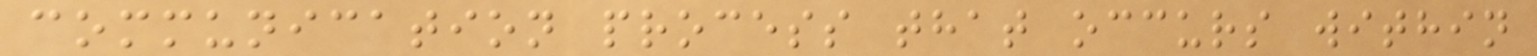communication process that occurs within
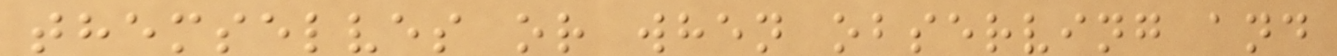themselves or when observing and
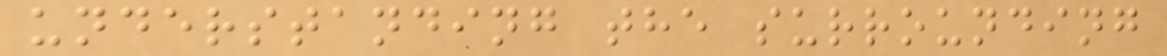understanding the surrounding
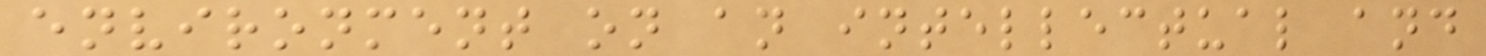environment on an intellectual and
